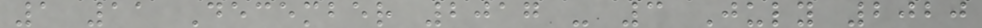1 11 December 2017 - 3 July 2020
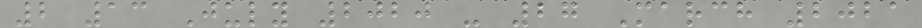2 13 July 2020 - 27 March 2021
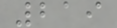219
